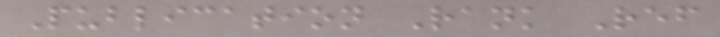Publication Rank Ref
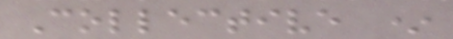Collective *
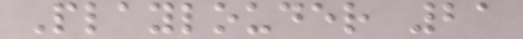Playlouder 21
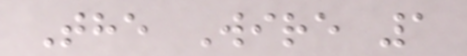The Wire 1
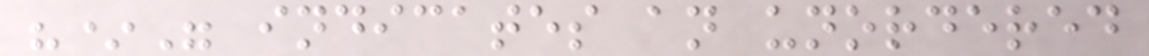"*" indicates an unordered
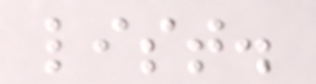list.
